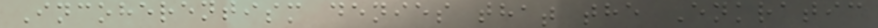Incoherentism denies that the Enkratic
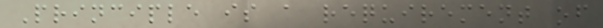Principle is a requirement of
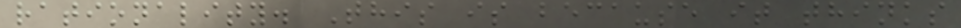rationality. This is because it thinks
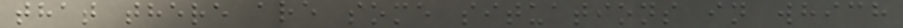that there are some situations in which
